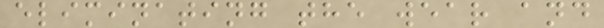eliminating the wear and
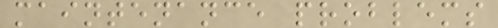maintenance problems
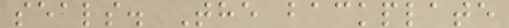seals. The backplate
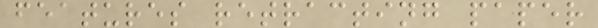features retracting paper
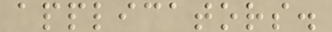applicators.
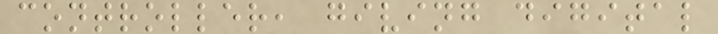controller, giving digital
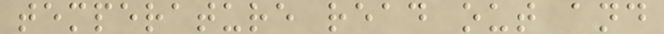temperature read out and
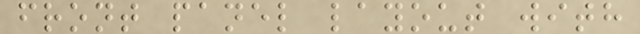front panel layout with
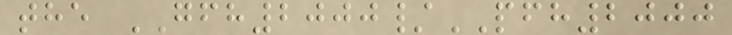the GFH2000/PFH2000
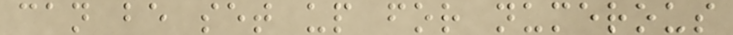can be set up for numerous
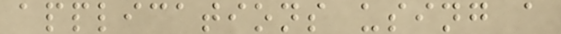applications using a
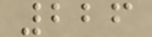226
